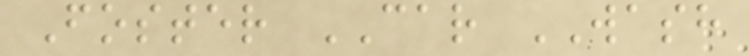Foster CAR WASH
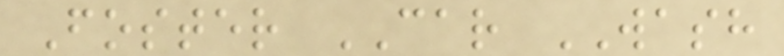Foster CAR WASH
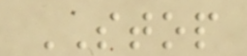STOP
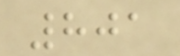801
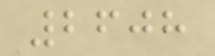2608
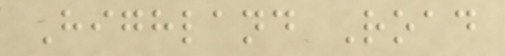Highland Road
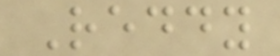Reddy
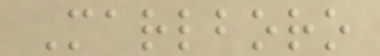Marlboro
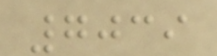7039
